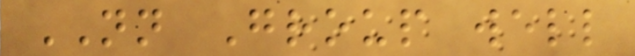NN Group well
